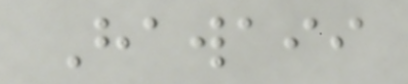Hawaii
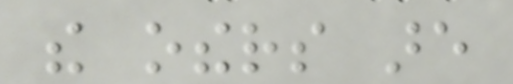the others are
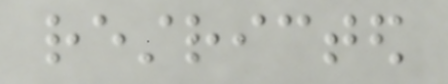restricted
